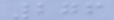276
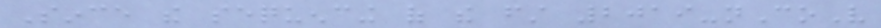Since the sequencing of the first 2019-nCoV
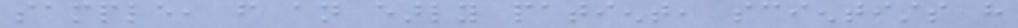sample, from an early patient, scientists have
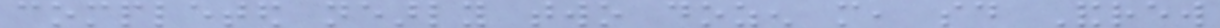completed nearly two dozen more, said Andrew
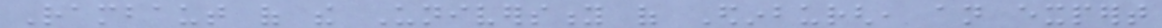Rambaut of the University of Edinburgh, an expert
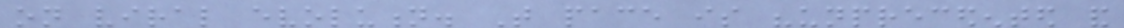on viral evolution. That pace is "unprecedented and
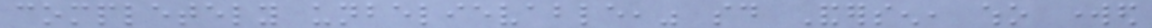completely unbelievable," said Andersen, who worked
